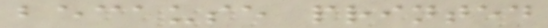because printed
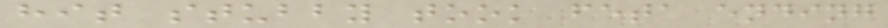hit stubby took feta ending
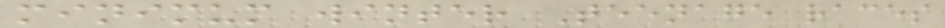minimum winter Teenage races
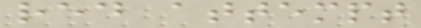red attempt
